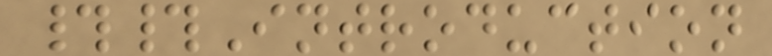##Introduction
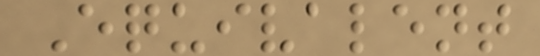Equivalent
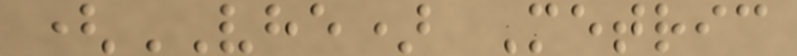(VHE) Metric
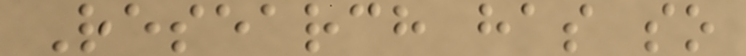Research has so
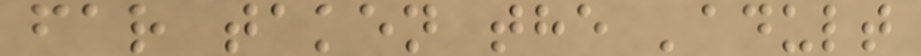far taken the 'adult
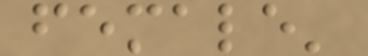female'
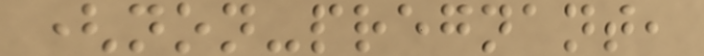(non-pregnant,
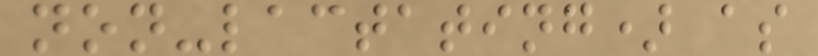non-lactating) as
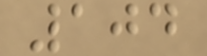104
